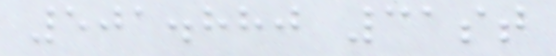501.880 31st
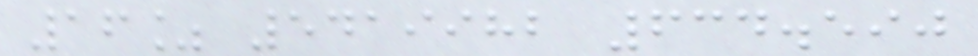16% 5419982 634.590
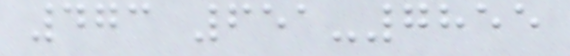473 651-7855
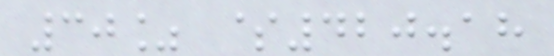30% $420.18
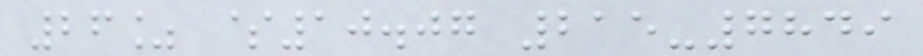26% $10.07 215-7849
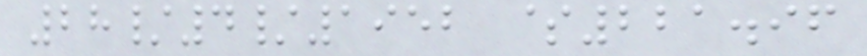28/4/1952 $221.96
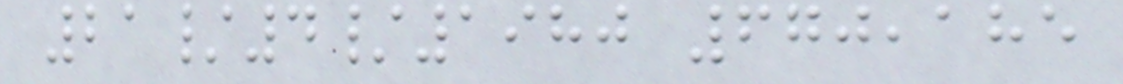21/4/1980 670,185
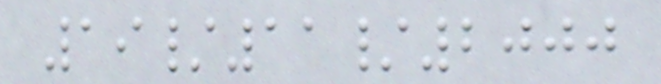19/11/2000
